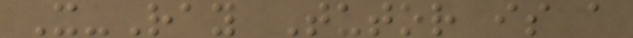X-Ray Tutor is a
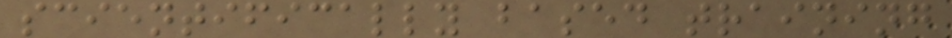scientifically based training
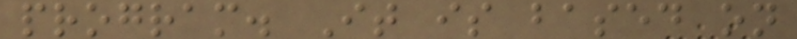program. It is based on
